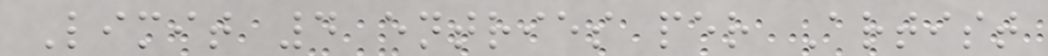Limit 4 entries per Artist
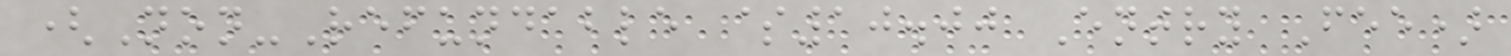(Non-Refundable $10.00 Entry Fee)
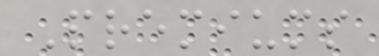Premiums
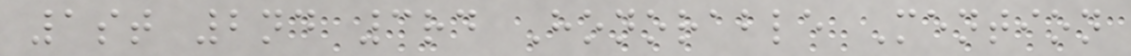1st 2nd 3rd Honorable Mention
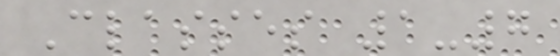Classes 1-7
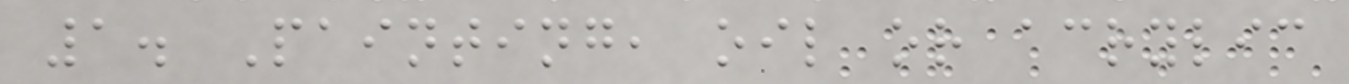1. Painting, oil or acrylic
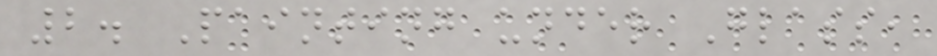2. Painting under Glass,
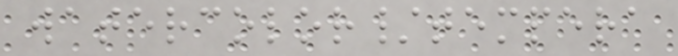watercolor/tempera
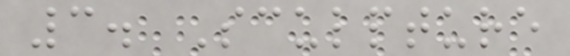3. Sculpture
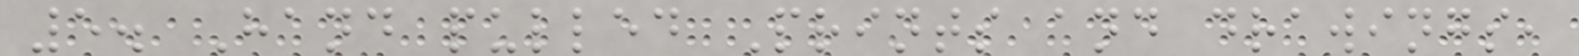5. Hand pulled Prints and drawings,
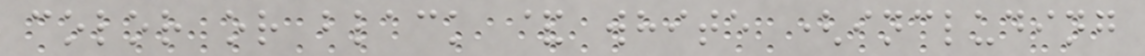color or black & white (including
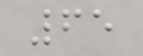65
